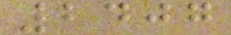2407
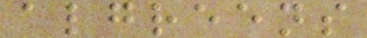algreens
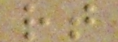rt
